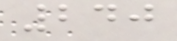240
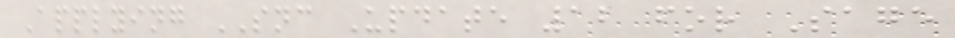Applying SNC Update 12 for Sage
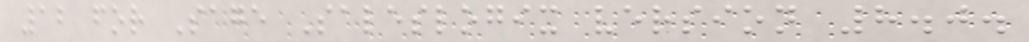12 for Sage Saleslogix version 8.0.
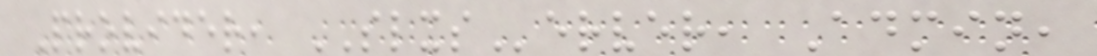Provider, SLXServer, Admin,
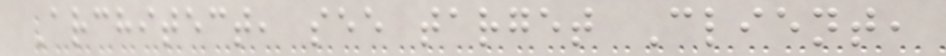Architect, see target Client,
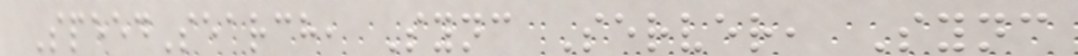SpeedSearch, Sync Server, Sync
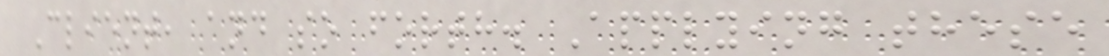Client, and so forth. Applying these
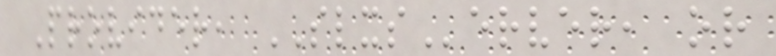Provider, SLXServer, or
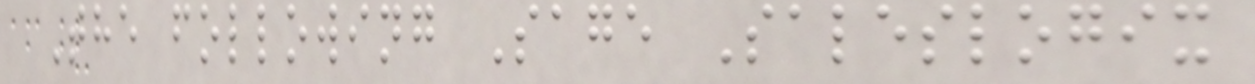The following Sage Saleslogix
